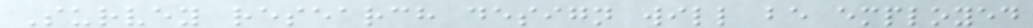Survey research design will be employed
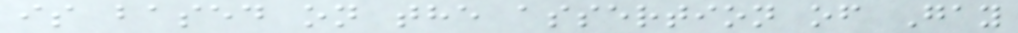is based on the assertion of Gay
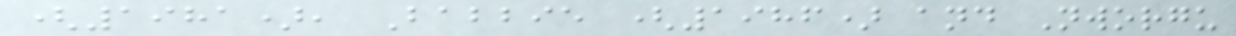(1981), Babbie (1986) and Nworgu
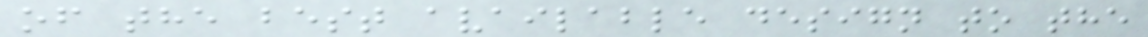of the best available design to the
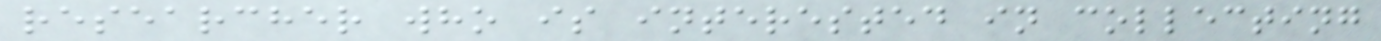researcher who is interested in collecting
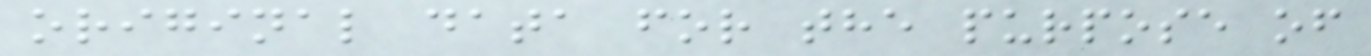original data for the purpose of
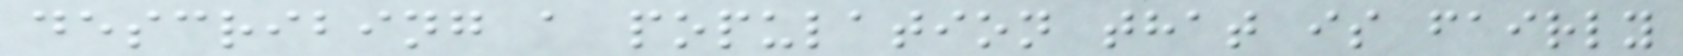describing a population that is fairly
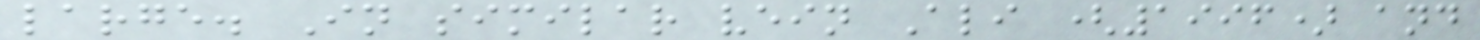large. In similar vein Ali (1996) and
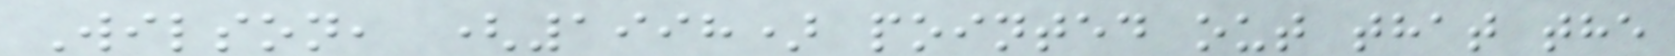Wilson, (1998) pointed out that the
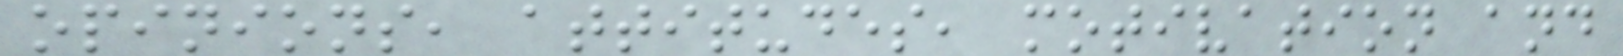opinions, attitudes, motivation and
